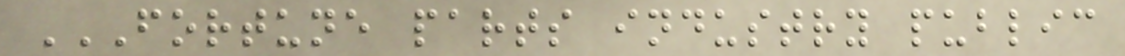FORTUNE PARTS INDUSTRY PUBLIC
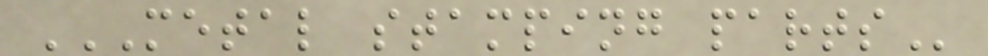METAL STAMPING PARTS
